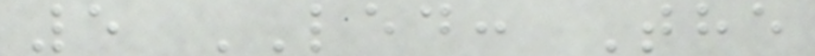5 LED: The
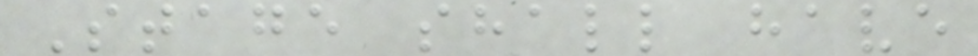Stage shall have
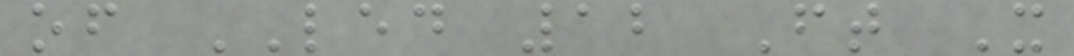of LED 12 Ft X
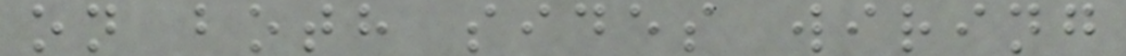on both sides wiring
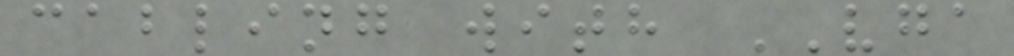cabling with VGA
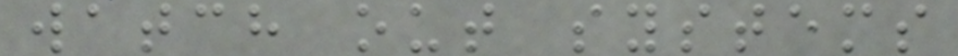watch out systems
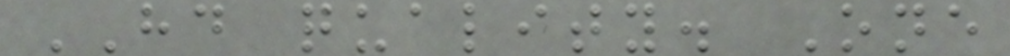HD quality. One
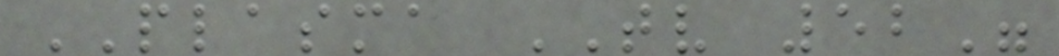PLASMA TV 52"
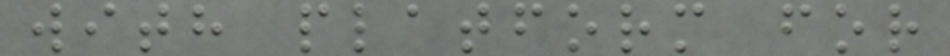with platform for
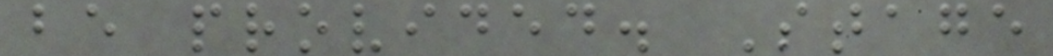be provided. Stage
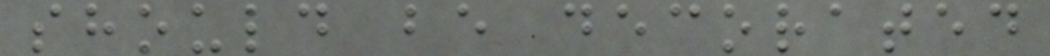should be decorated
